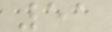51
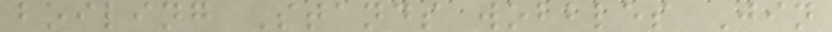boiling Stands wobbles Jin
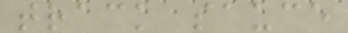track sauce
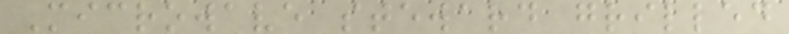Microwave steward grilled
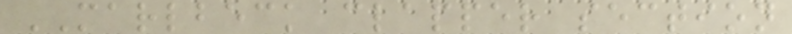MARLBECK clapper section
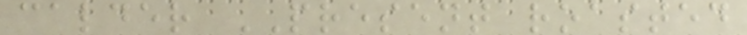calder PRESENT roasted
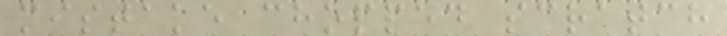mistake chopped scratch
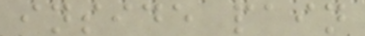inside pain
